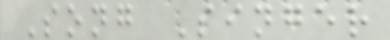Song Singer
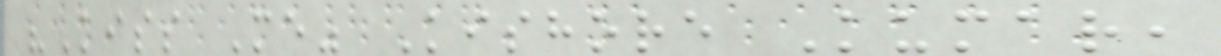"Kiss Me" Kishore Kumar,
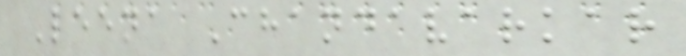Leena Chandavarkar
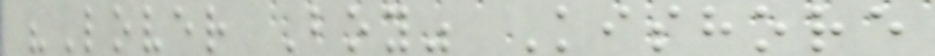"Lover Boy" Kishore
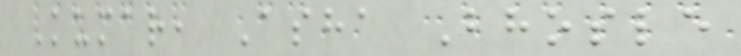Kumar, Asha Bhosle
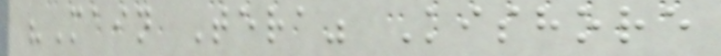"Main Tera" Kishore
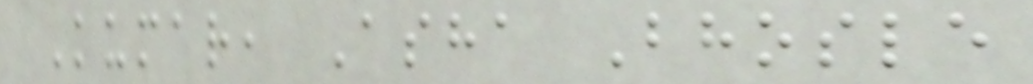Kumar, Asha Bhosle
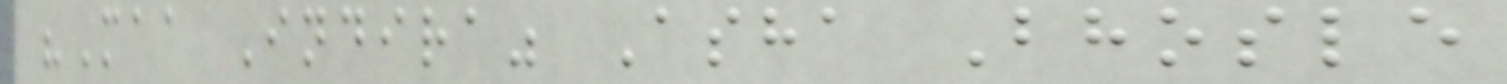"Maa Indira" Asha Bhosle
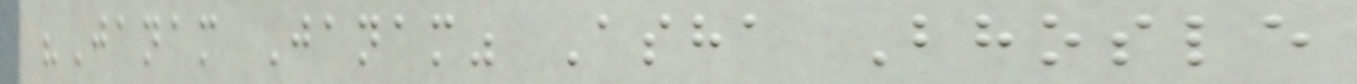"Janam Janam" Asha Bhosle
